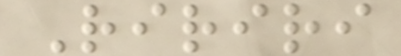Ririri
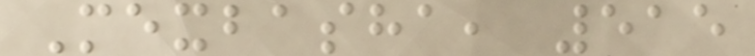Mexbasha, 515
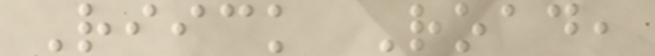Riick Road,
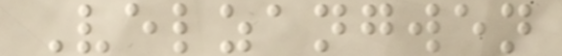Velzangwen
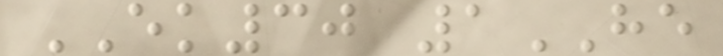EK30 1HE
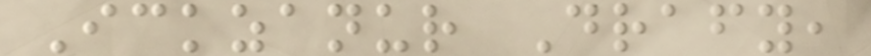Ickzanur Drafy,
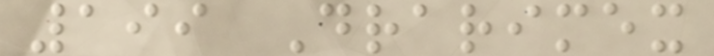199 Drarimex
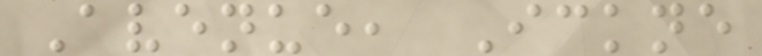Avenue, Ickne
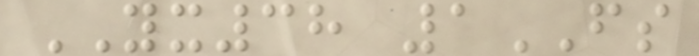YX38 1FS
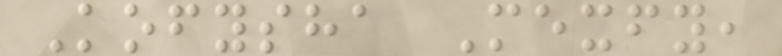Kofysha Mexfy,
